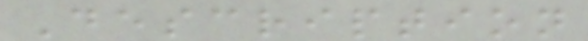Description
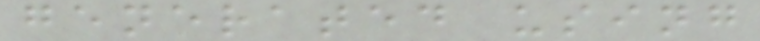generated using
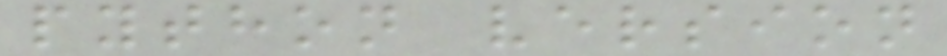python version
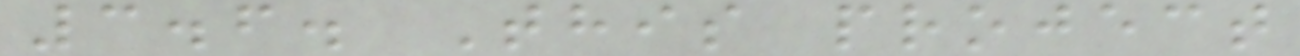3.6. This project
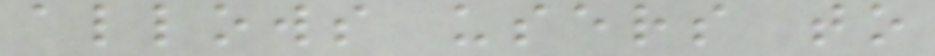allows users to
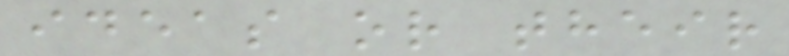ideas or their
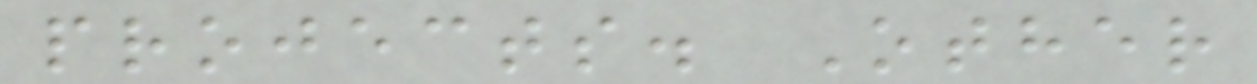projects. Other
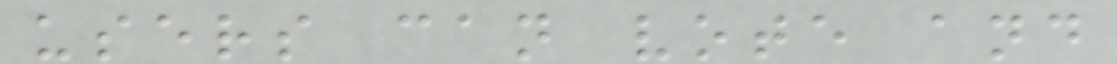users can vote and
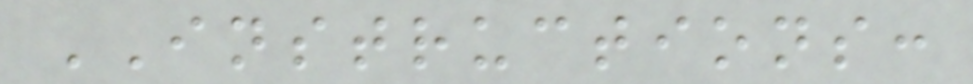INSTRUCTIONS:
